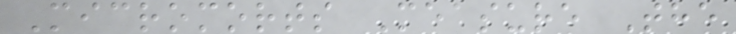Micromorts Measure The
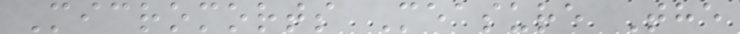Micromorts Measure The
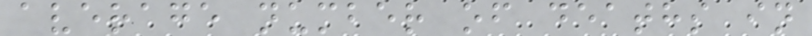average number of deaths in
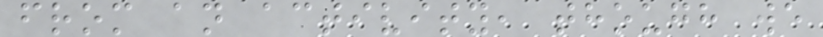from an activity, though we
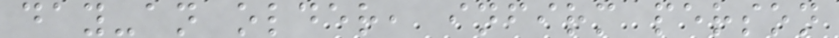day-an older, infirm person
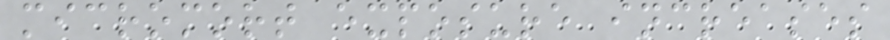micromort exposure increases
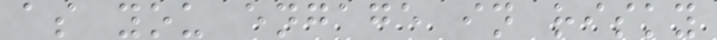as you engage in risky
